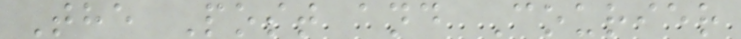The Post and Courier
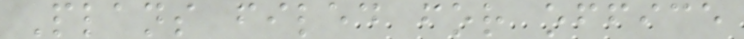Plans filed for office
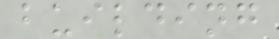building
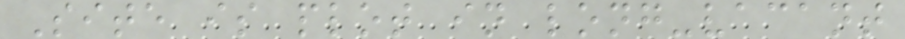Site is plot in long-vacant
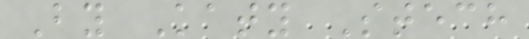By Katy Stech
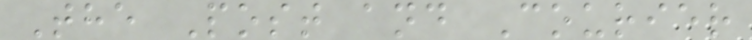The Post and Courier
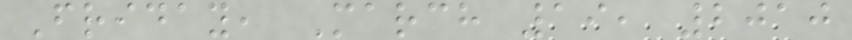Friday, March 19, 2010
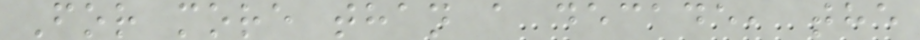For more than a decade, the
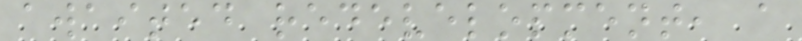awaited redevelopment, a
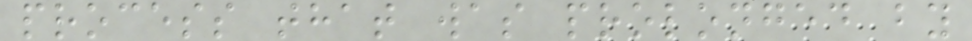process that was prolonged by
